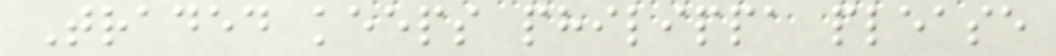Traded keeps philippa please
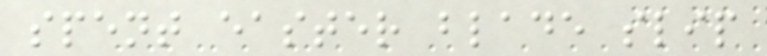spent easter blade slip
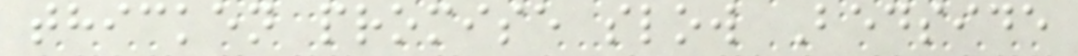thicken promise slow Bedside
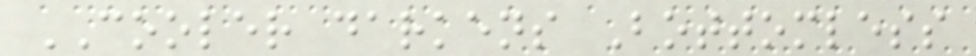COOLER darkens Bottomless
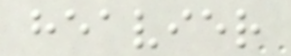heavier
